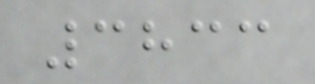3833
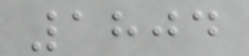1804
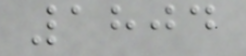1804
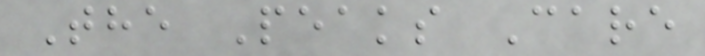The Peaks Care
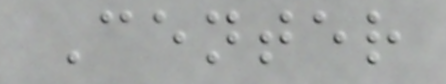Center
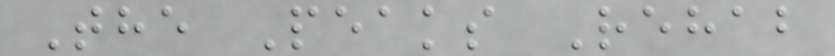The Peaks Rehab
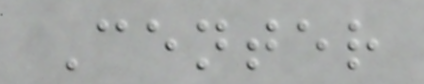Center
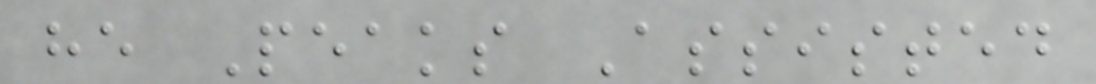he Peaks Assisted
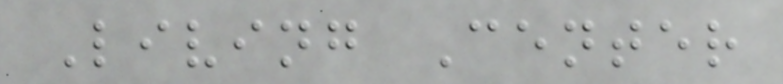Living Center
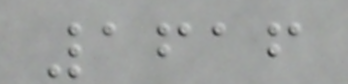1616
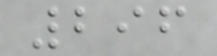296
